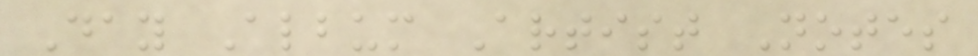Day Album Artist Notes
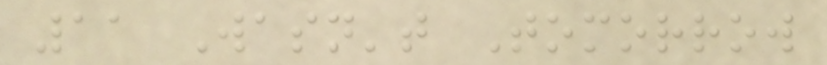11 Wasn't Tomorrow
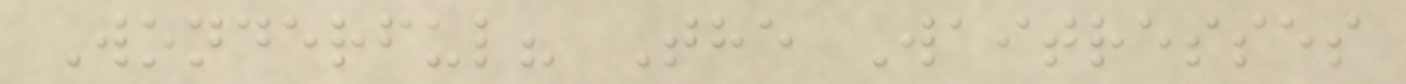Wonderful? The Waitresses
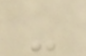-
